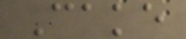Cake
